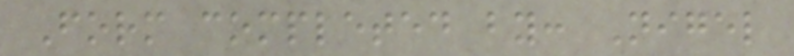Form completed by: Nigel
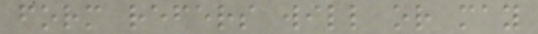form refers will or may
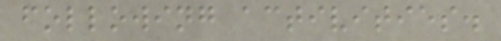following activities.
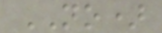NO)
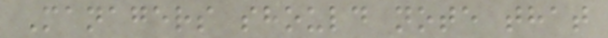Managers should note that
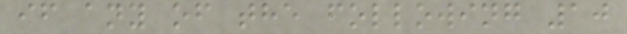if any of the following 10
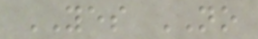YES NO
